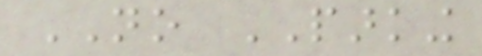NO PARKING
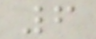6
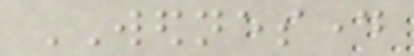WEDNESDAY
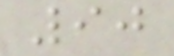90
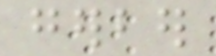gerber
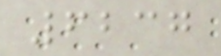6237
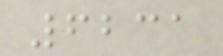6231
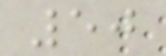50
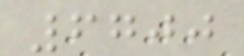6700
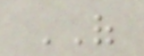OF
